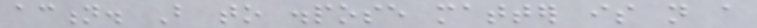action. But to dispose matter is not a
